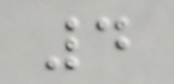4
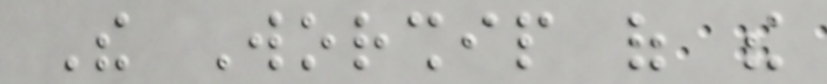The Worship of the
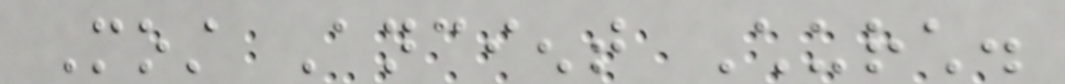Most Ancient Church.
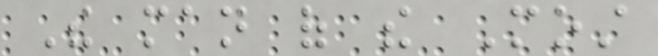The man of the Most
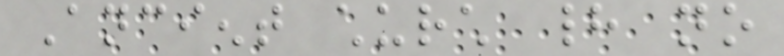Ancient church had no
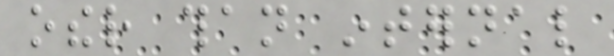other than internal
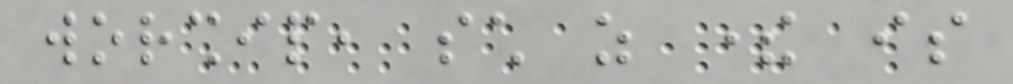worship, such as there is
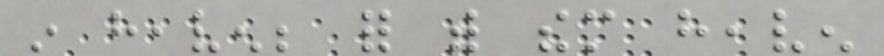in heaven; for with them heaven
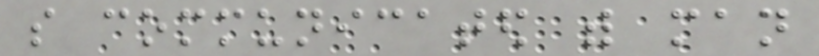so communicated with man
